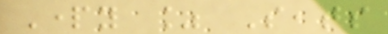Party % Seats
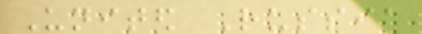United Russia
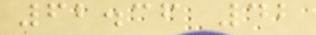62.36 42
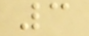3
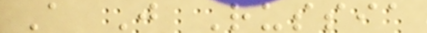A Just Russia
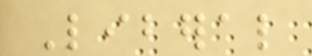Liberal
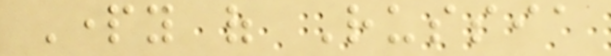Party of Russia
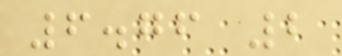6.76 2
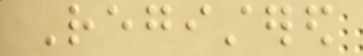Registered
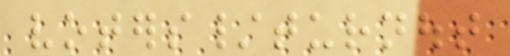voters/turnout
